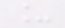_
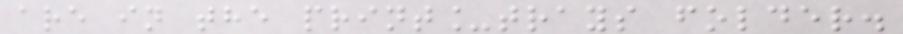are in the print_trays folder.
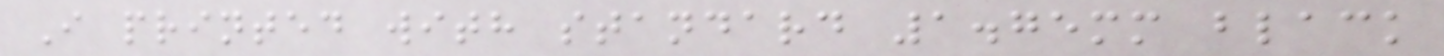I printed with standard 1.75mm black
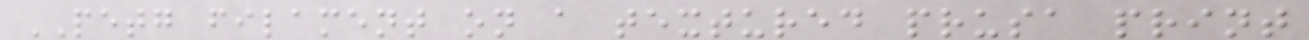PETG filament on a textured prusa print
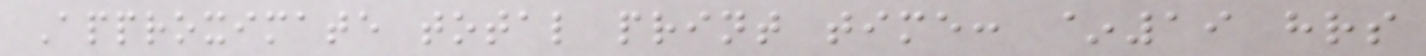Approximate total print time: ~19 hrs
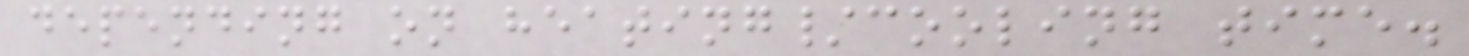depending on heating/cooling time.
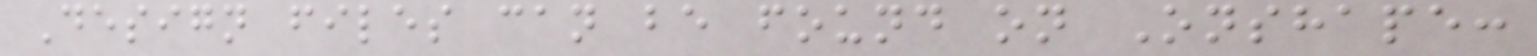Design files can be found on Onshape:
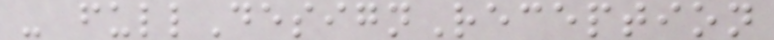- fullDesignReception
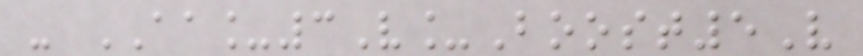- AA_3V_Boost5V
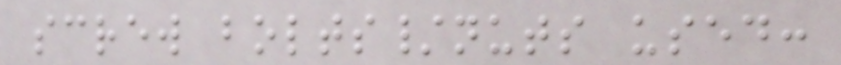screw bolts/nuts used:
